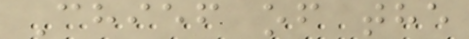Chief of the
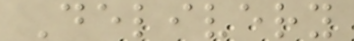Delivery
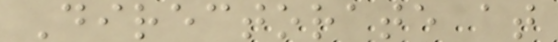Directorate at
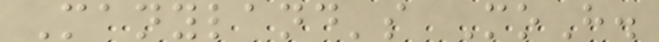Manyland's MoH.
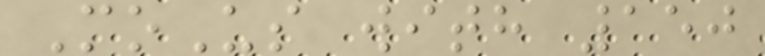MoUs with 150
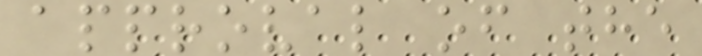approval of the
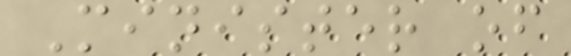Minister of
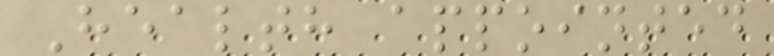Health appointed
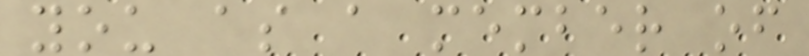you as a member of
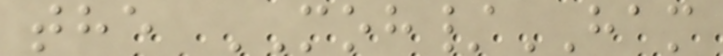the MOH/HAM
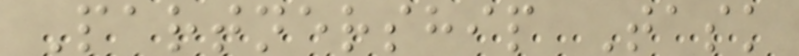Partnership Task
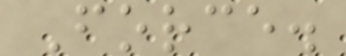Force.
